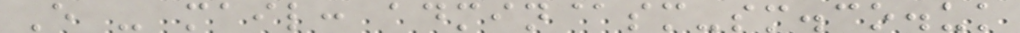E - mail: admin@sm-sm.co.uk
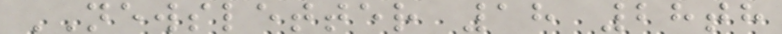NEWSLETTER 18 28th
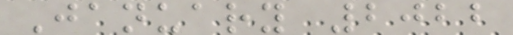January 2022
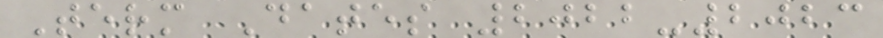Term Dates 2022-2023
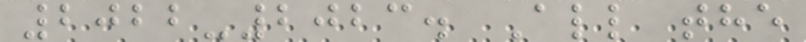2022-2023. All the
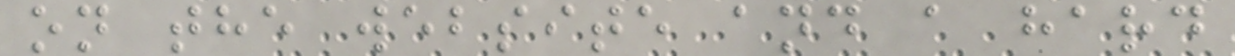on the website and a hard
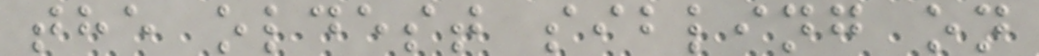the oldest sibling on
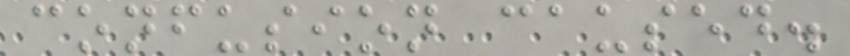confusion caused.
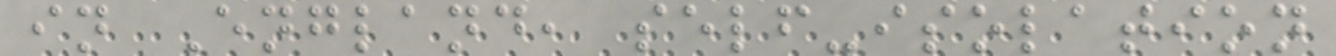in England, self-isolation
